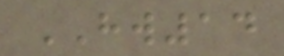HW14
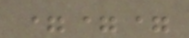===
